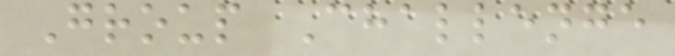Group Challenge
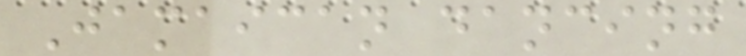Jamaican dancing
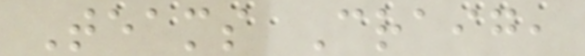Teams Craig,
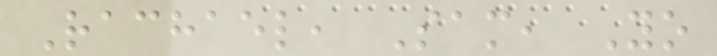Rachael, Sam, Yo
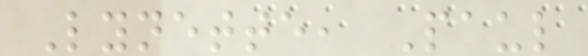Lynette, Paul
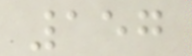157
